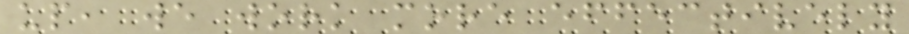up, we work more effectively
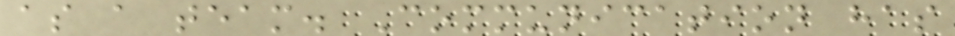as a team. Communication has
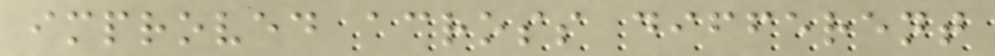improved across different
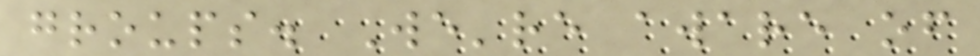groups. We're aware of
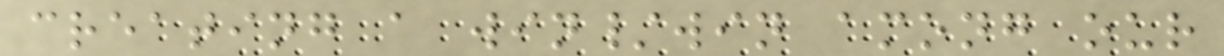creating a win/win among our
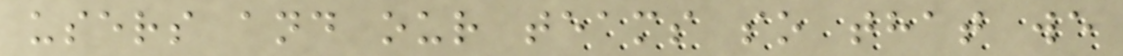users and our teams so that we
